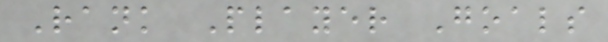Rank Player Goals
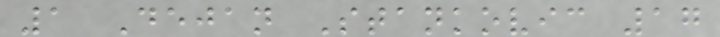1 Dejan Stankovic 17
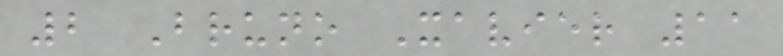2 Bruno Xavier 11
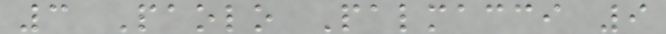3 Paolo Palmacci 9
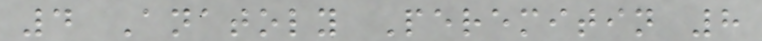4 Anatoly Peremitin 8
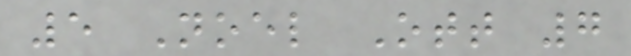5 Noel Ott 7
